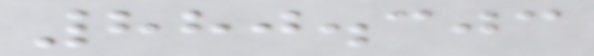880.303
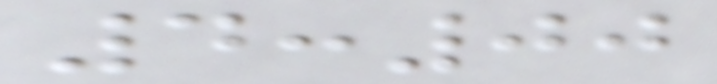4:00
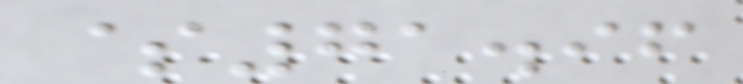$71.96
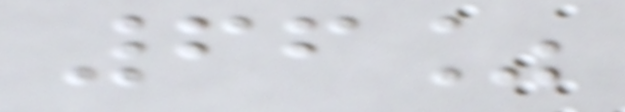66%
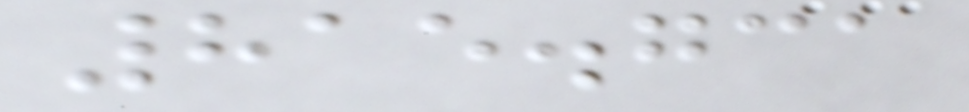815.731
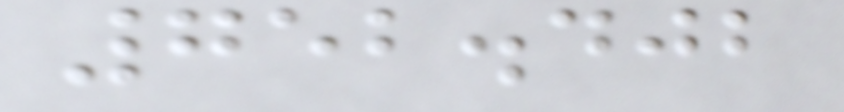752.402
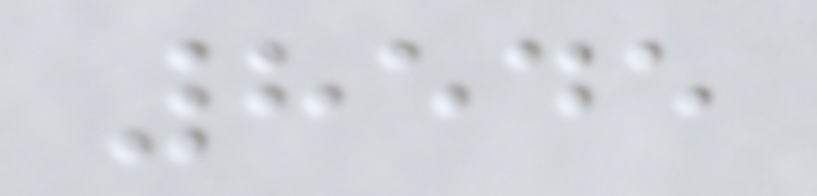8545
